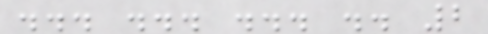... ... ... .. 2
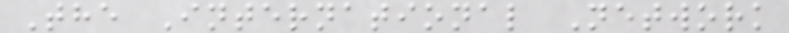The International Network
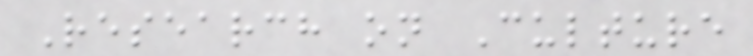Research on Culture
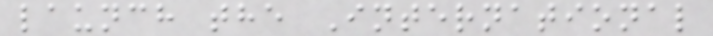launch the International
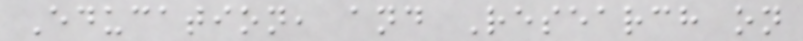Education, and Research on
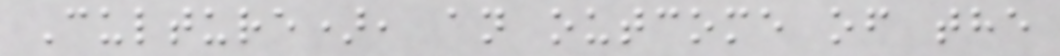Culture), an outcome of the
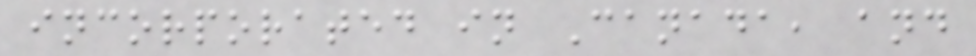incorporated in Canada, and
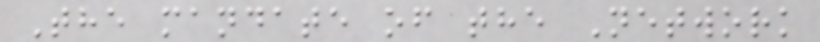The mandate of the Network
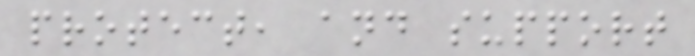protect, and support
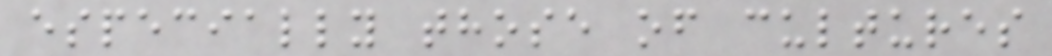especially those of cultures
